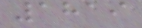1819
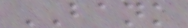BANK
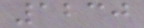1230
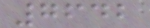7642
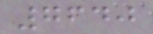7640
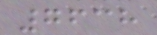7638
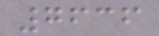7636
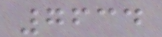7634
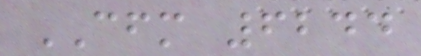CFM 6244
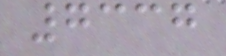7337
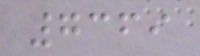7369
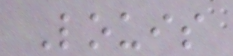Louis
